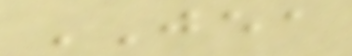JEA
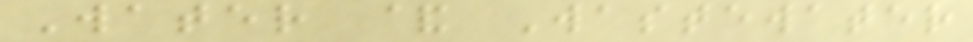Water & Wastewater
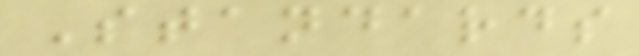Standards
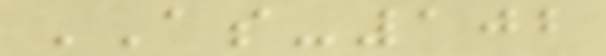AS-102
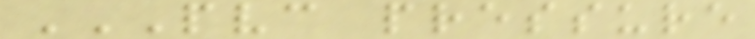PVC PRESSURE
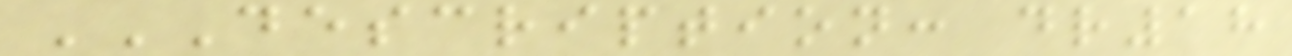DESCRIPTION: DR18
